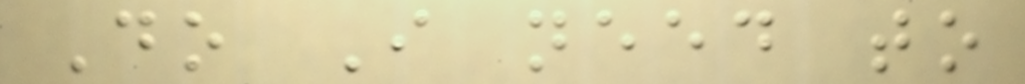Do I need to
